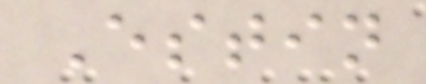Estin
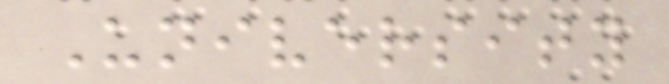University
